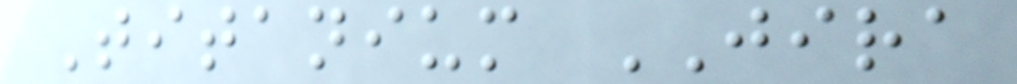Titanium JIRA
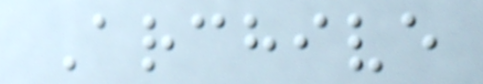Archive
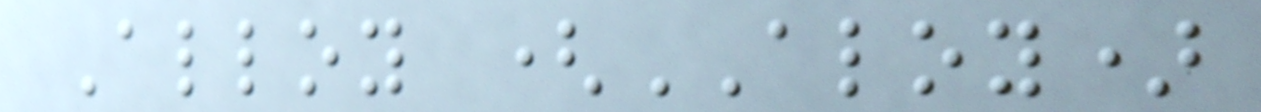Alloy (ALOY)
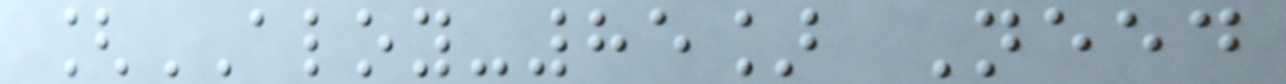[ALOY-85] Need
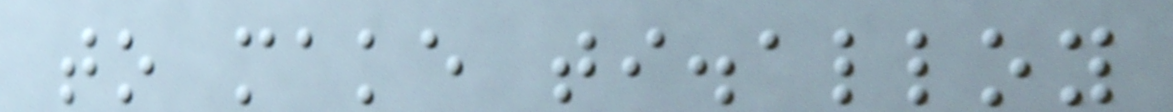to make ti.alloy
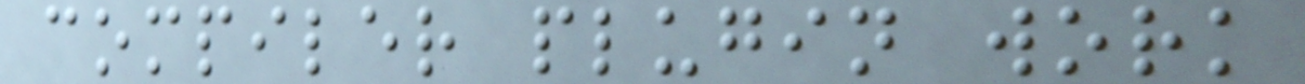compiler plugin work
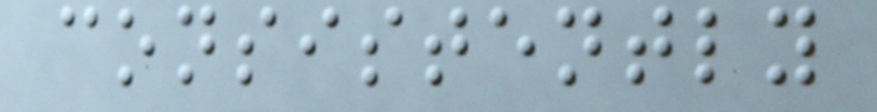consistently
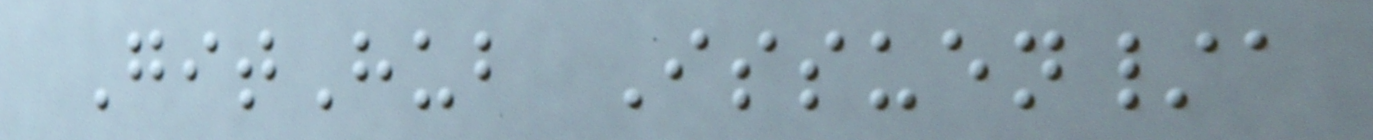GitHub Issuen/a
